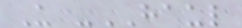U -HAUL
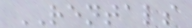RENTALS
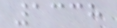1338
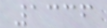1336
